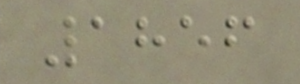1856
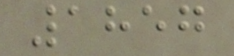1857
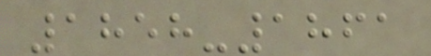1858-1861
